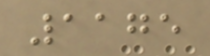1175
